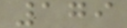179
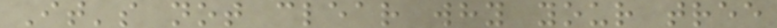It's not clear why your tree
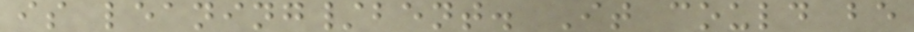is leaning/bent. It could be
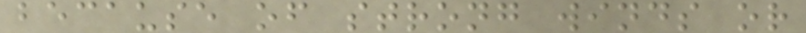because of strong winds or
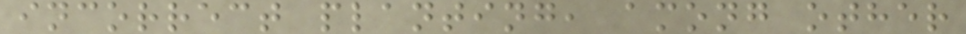incorrect planting, among other
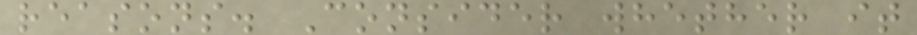reasons. Consider whether it
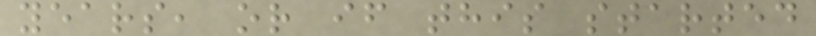years, or if this started
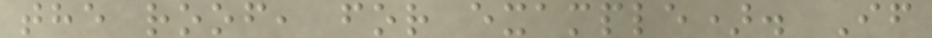the roof, for example). If
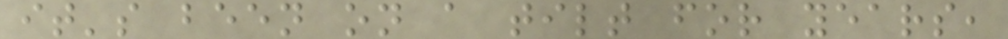it's been on a tilt for years,
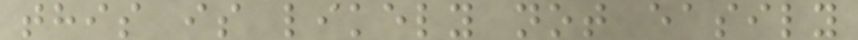this is likely not easily
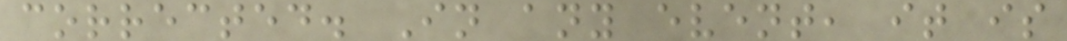corrected. In any event, it is
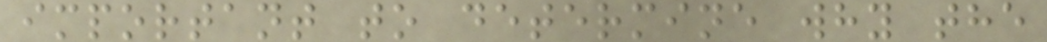important to determine why the
